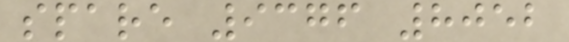spare 9376 8052
